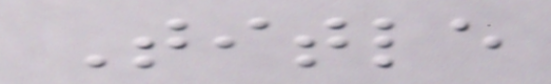Title
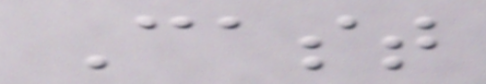Cast
